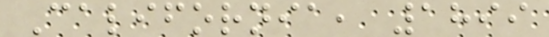California, 1899
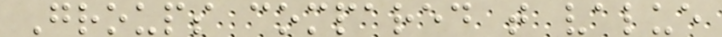Groups compared t value
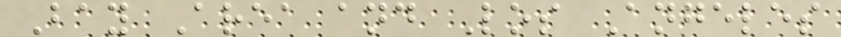Bay Area and Los Angeles
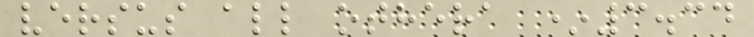versus all othera *3.34
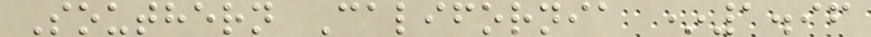Southern California *1.96
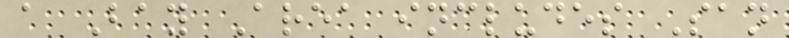a Bay Area includes San
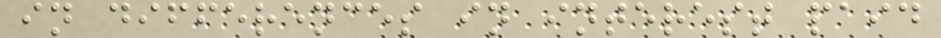in differences in interest paid
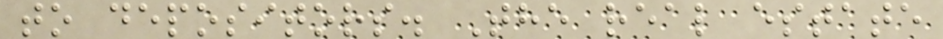to depositors. The real estate
